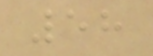58
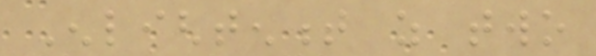Enlightenment as two
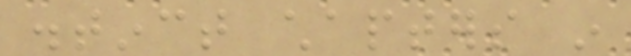distinct chapters in
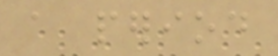a period
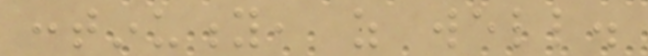continuity, as well.
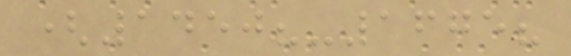(1450?-1675?
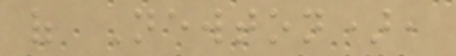of Newton),
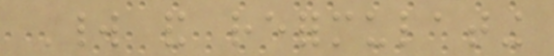World and reformulating
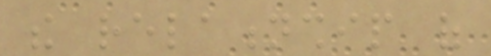the relationship of
